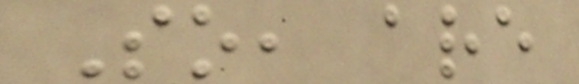So, are
